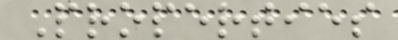Properties
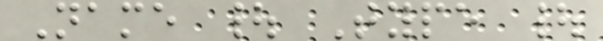Name | Type |
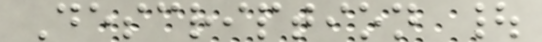Description |
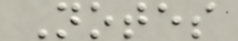Notes
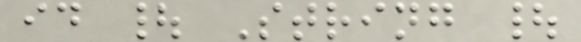id | String |
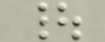|
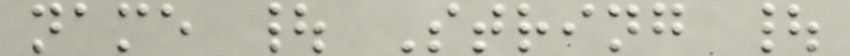name | String |
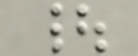|
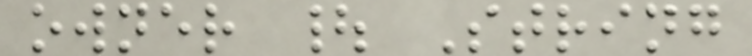owner | String
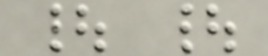| |
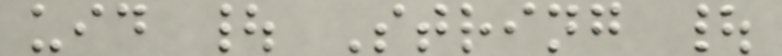uid | String |
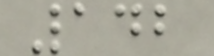142
